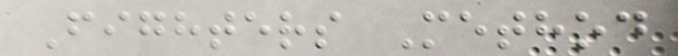Fighters Method
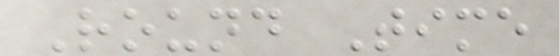Round Time
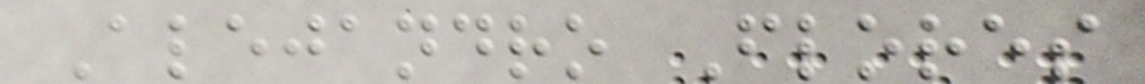Alejandro Flores
